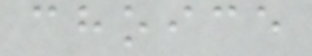choice
